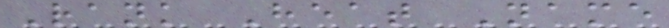Rank Heat Name
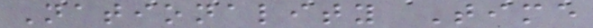Nationality Time
